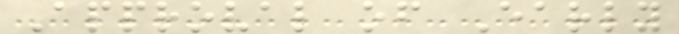Approval of Early
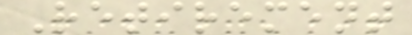Retirement
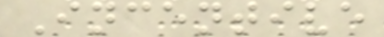Incentive
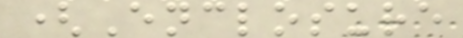(Enclosure
